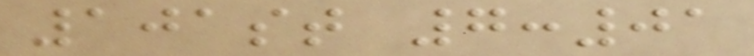101st 7:01
